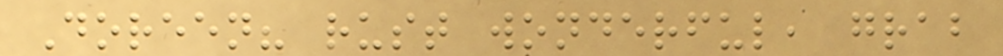Doreen? rust wonderful, grab
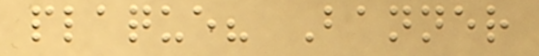plaque? Banner
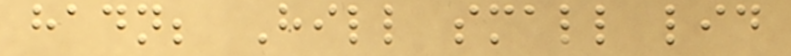hadn; Hill small lid
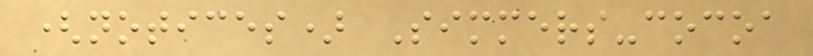(notices) Simmers-cocoa
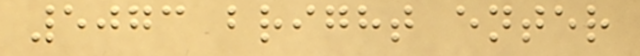5073 bright enter
